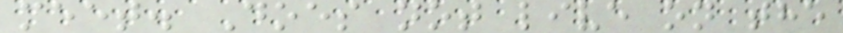meet. Does not live on the
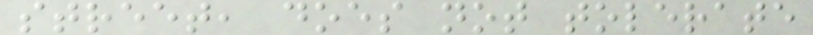street, does not tolerate
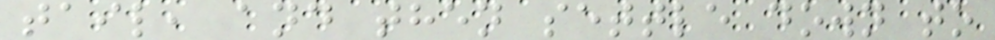tail, and then settle down to
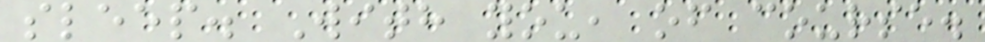sleep. With you, of course.
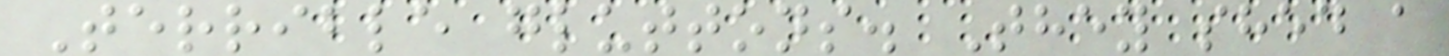Terrible gluttons. They shed a
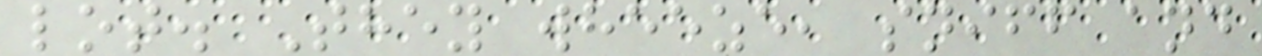lot. They wheeze, sniff and
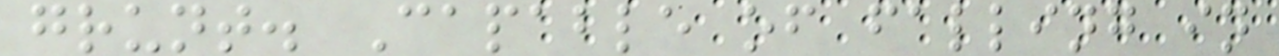grunt. Capable of falling in
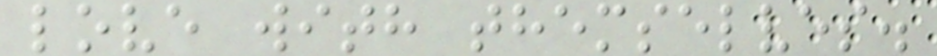love with themselves.
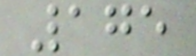175
